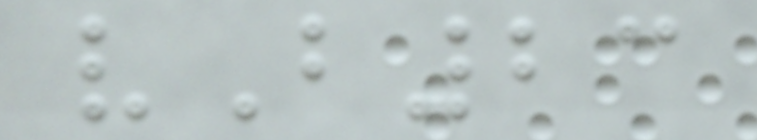vB23
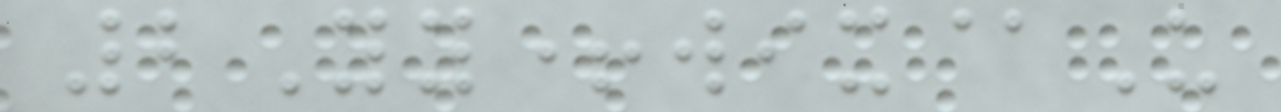2Yy+wix@U
